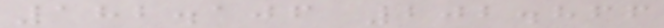182.106 202.866
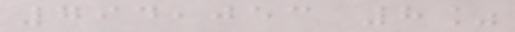794,053 8%
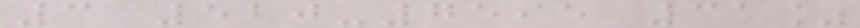3 520-7595 31%
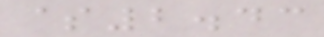$2.43
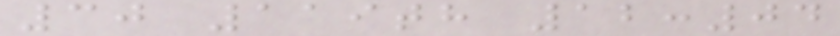30 119th 12:04
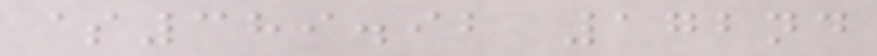$389.92 172nd
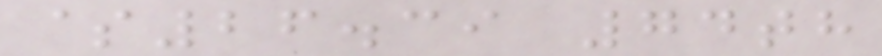$26.39 74th
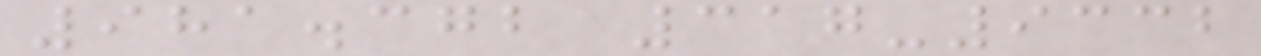981.372 317-9332
